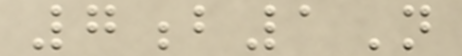7b1N
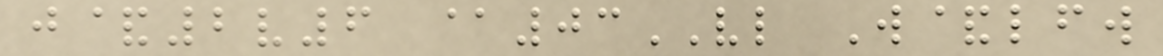j&2v6 @03VL W&lfw
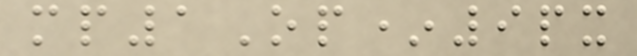mp1Op*9px
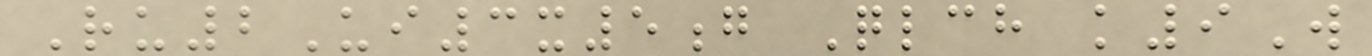Ru2Ui3x5g Qlch k9W
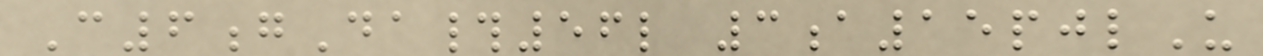C6gDa#56l 3a15pjlU
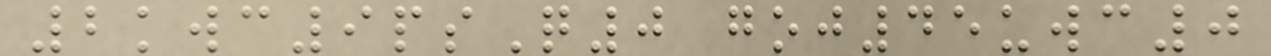2kwc9psQ0 goj45uwc0
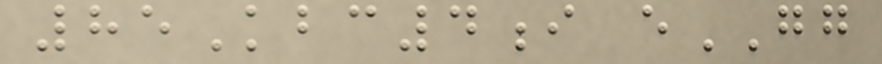85Kbc4i eGG
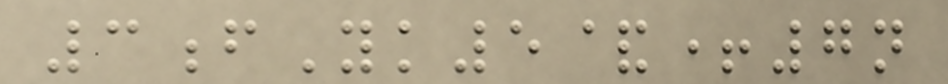3fYk5&+7n
